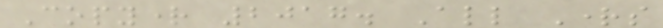Copyright 2017. All Rights
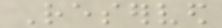Reserved
